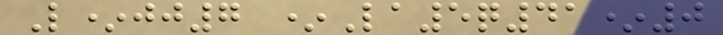L*jj7 *La5q41*0
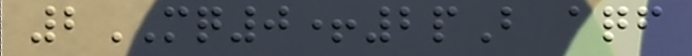2MQ0+2pB aqf
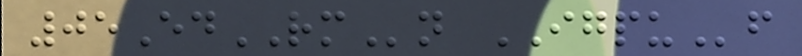05EdRMn IGPUf
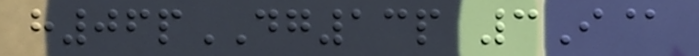h06pDG13p 3I@
